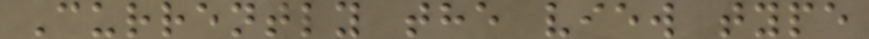Currently the view type
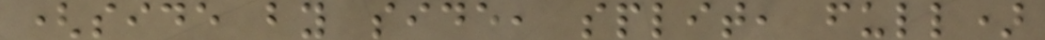(side by side, split, full)
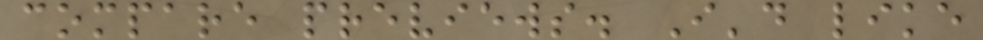compare previews. I'd like
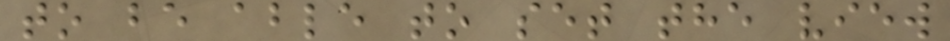to be able to set the view
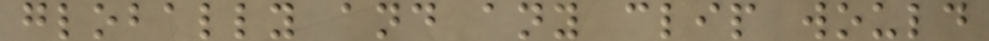globally and any clip would
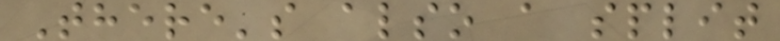There's also a split
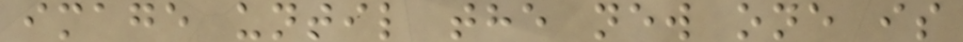image until the new one is
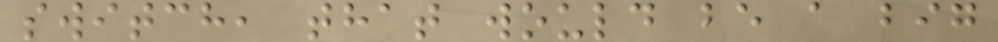switch, that would be a big
